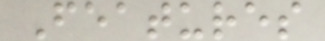Features
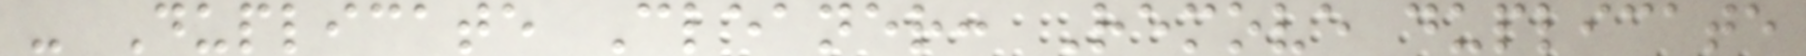- Duplicate Cleaner: Remove duplicate
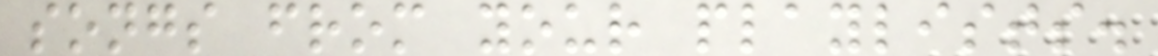songs from your playlists.
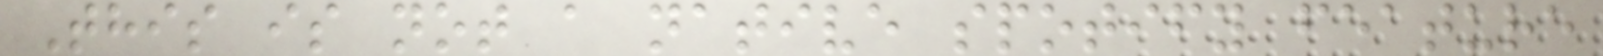This is not a native spotify feature
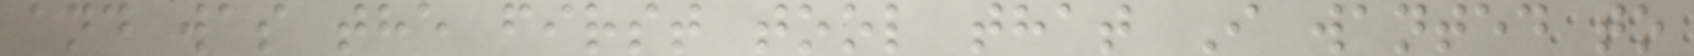and was the first tool that I wanted to
